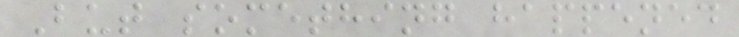But something happened
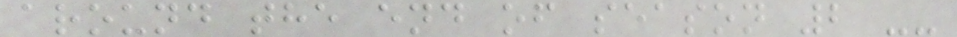around the end of season 2 --
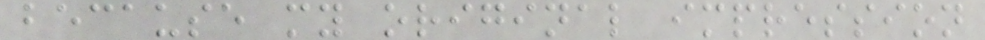because my original impression
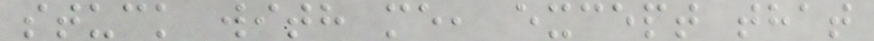stuck with me, except that
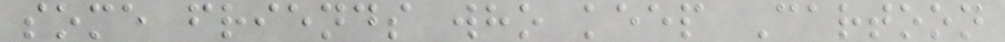some friends who keep Cartoon
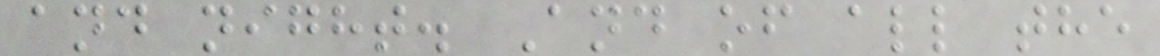and night. And of all the
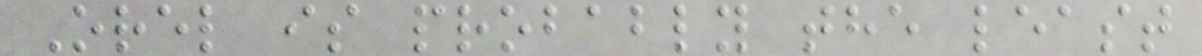Orel is probably the least
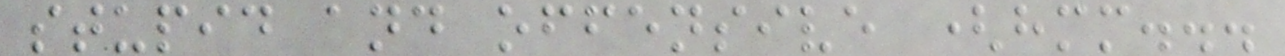stupid and offensive (hmm...
